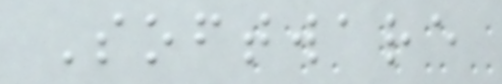Software
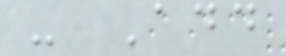- Add
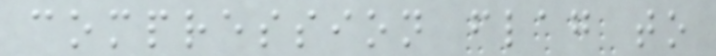compression flag to
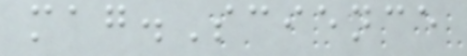mag.Science
